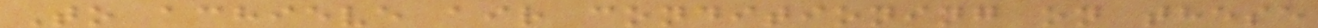To achieve air conditioning on these
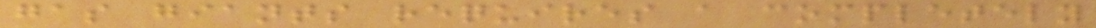gas giants requires a completely
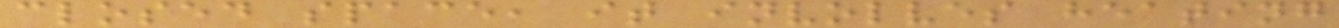closed space, it involves heating
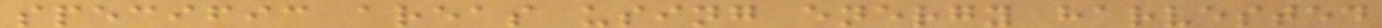specific areas using energy harvested
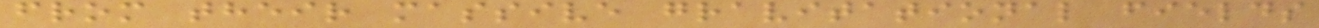from their massive gravitational fields
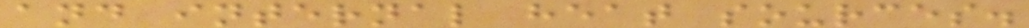and internal heat sources.
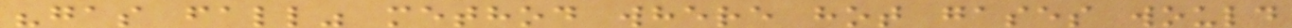"gas fall" method where hot gases would
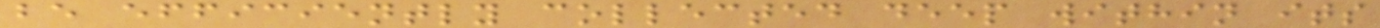be efficiently collected deep within its
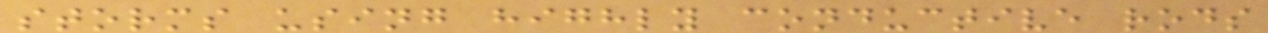storms using highly conductive rods
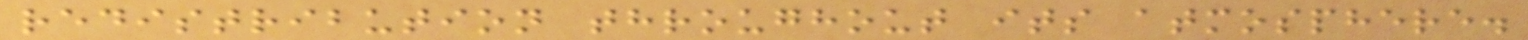redistribution throughout its atmosphere.
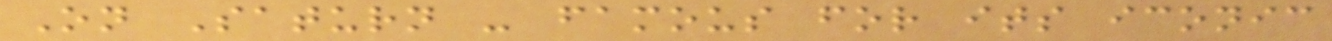On Saturn - famous for its iconic
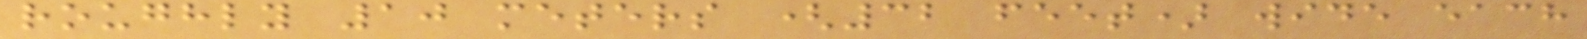roughly 10 meters (32 feet) wide each
